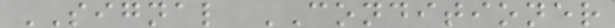SIGNAL CONDITIONER
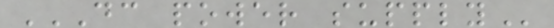DC POWER SUPPLY
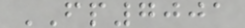FP7001
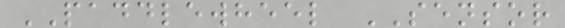PADDLEWHEEL SENSOR
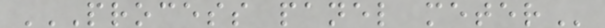PROCESS PANEL METER
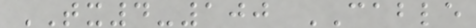TX4-100 CABLE
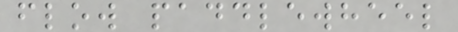flow paddlewheel
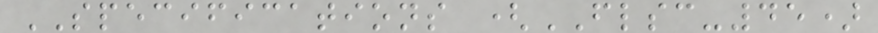SPECIFICATIONS (FLSC-45)
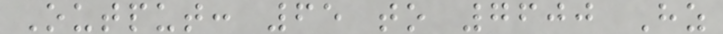Output: 65 to 7600 Hz
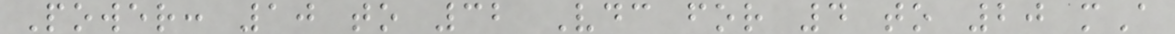Power: 10 to 32 Vdc for 4 to 20 mA
